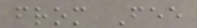from Fee
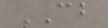CB
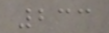233
